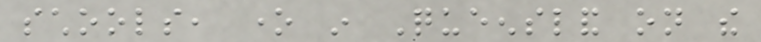schools, one in Queensland on the
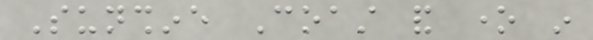Sunshine Coast and one in
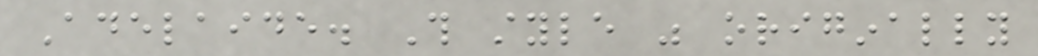Adelaide. This style was originally
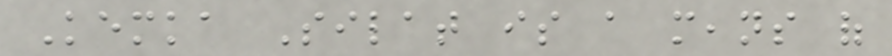Kemka Silat is a means of
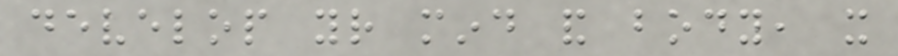develop your mind and body, it
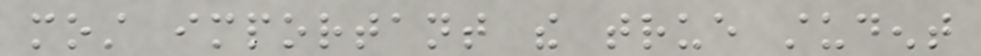most important the true student
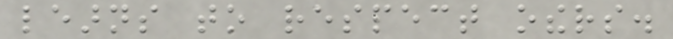learns to respect others.
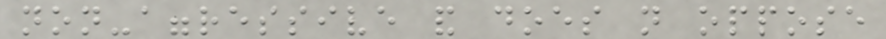non-aggressive and does not oppose
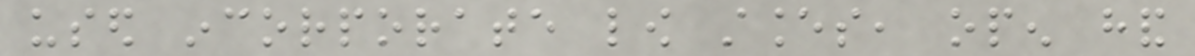used incorporate low stances, open hand
